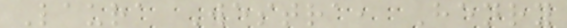Laura Westra, Henry
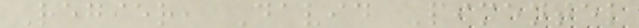Regier, David Pimentel
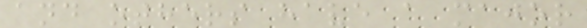and others have a major
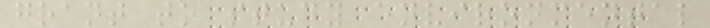grant to study environmental
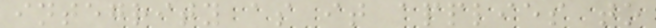integrity as it applies to
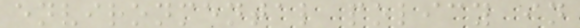environmental policy in
